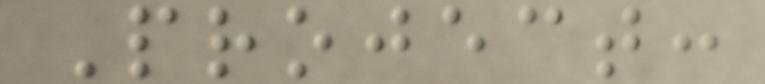Project:
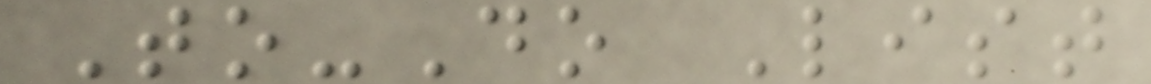To-Do List
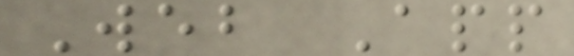Web App
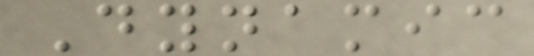Dynamic
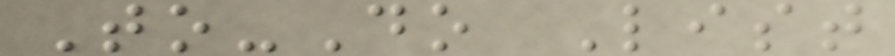To-Do List
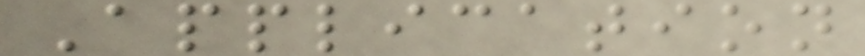Application
